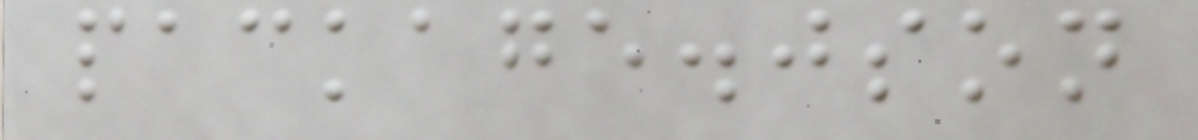package.json
